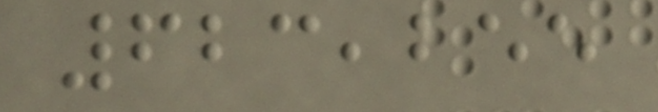623,255
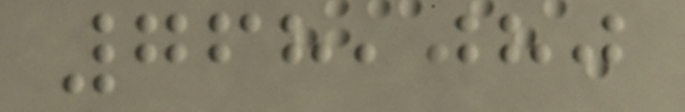768,080
